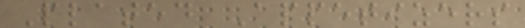Plated Appetizers
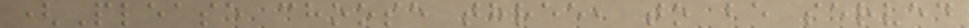(Please choose three, to be served
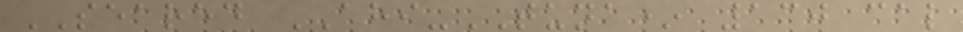SEARED AHI-TUNA* 130 cal
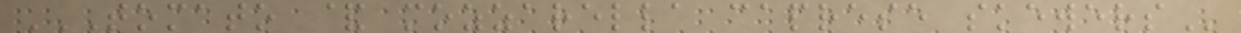TOMATO & MOZZARELLA CAPRESE SKEWERS
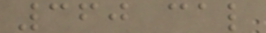360 cal
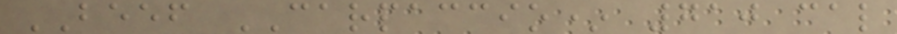BEEF CARPACCIO* 710 cal
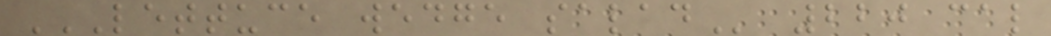LETTUCE WEDGE SALAD 220 cal
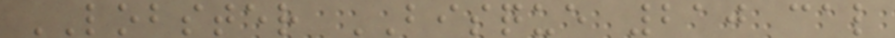LOBSTER BISQUE 210 cal
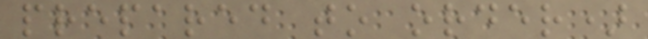prepared to order)
